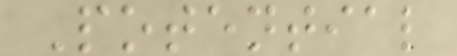Potential
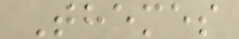Themes
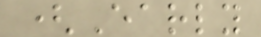(Early
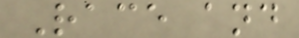Race and
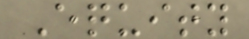Equity
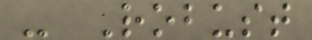- Robust
